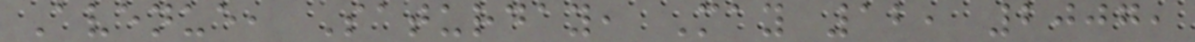Avenue, Saturday, May 12, 2007,
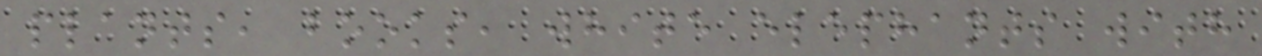plants, books, white elephants with
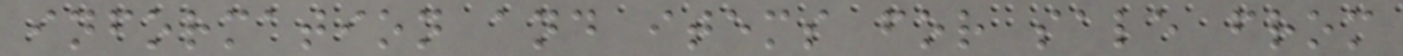information and items for sale from
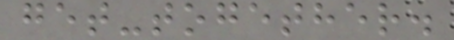get-together.
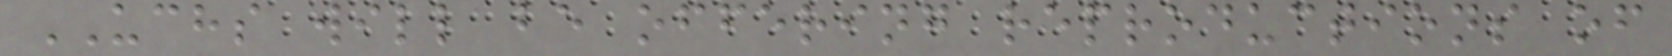UCHS will be offering reproductions of
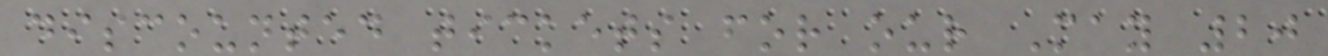discounted tickets for our May 20
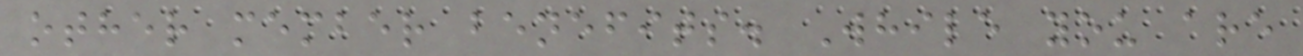other member benefits. While you are
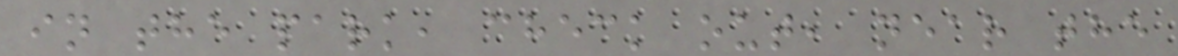in the park, check out, near the
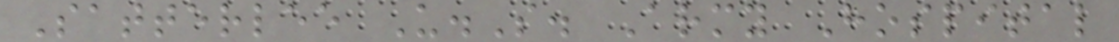Satterlee U.S. Army Hospital
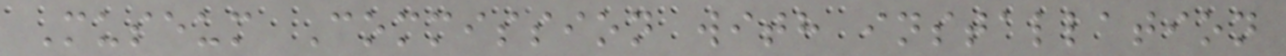Museum Commission with installation
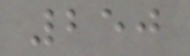250
